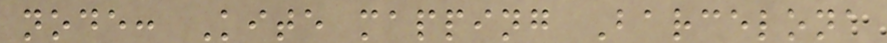node: Kite mapping Barcelona
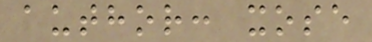author: xose
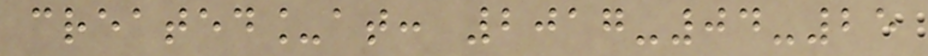created_at: 2017-04-25
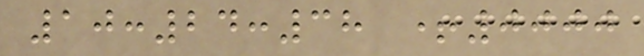10:24:38 +0000
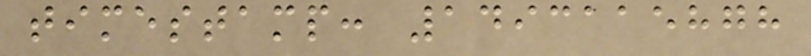timestamp: 1493115878
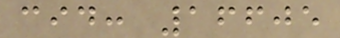cid: 16605
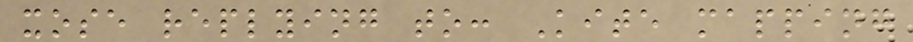xose replying to: Kite mapping
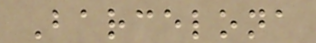Barcelona
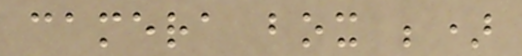camera box ;)
